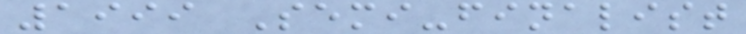1999 Semi-finalist
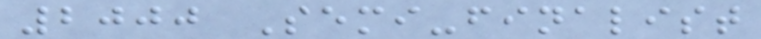2000 Semi-finalist
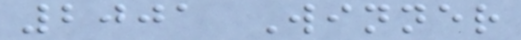2001 Winner
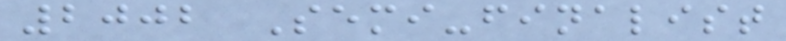2002 Semi-finalist
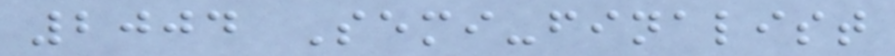2004 Semi-finalist
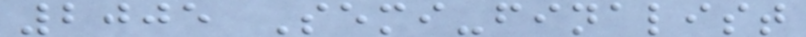2005 Semi-finalist
